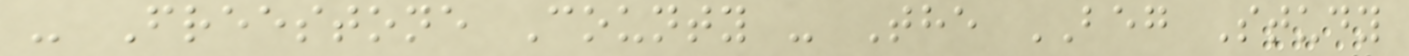- Freestone County - The BEG Study
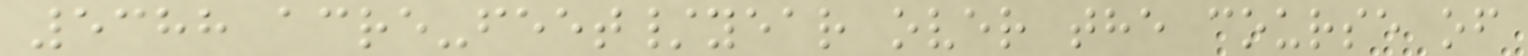5388 acre-feet/year over the course of
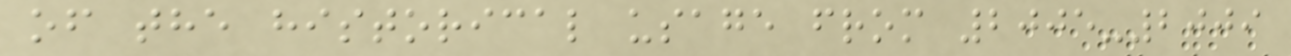of the historical usage from 2005-2009
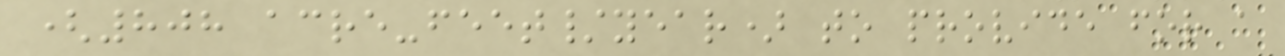(808 acre-feet/year) to provide for a
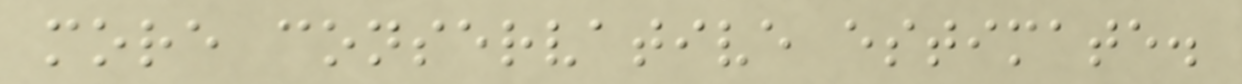more conservative estimate.
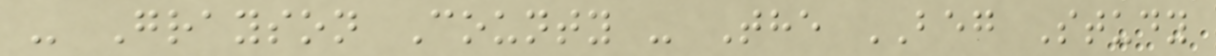- Grayson County - The BEG Study
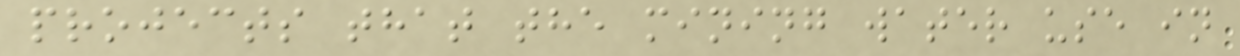projects that the mining water use in
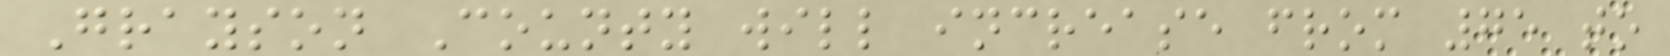Grayson County will increase from 75 to
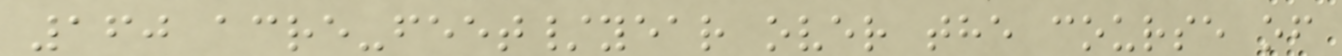160 acre-feet/year over the course of
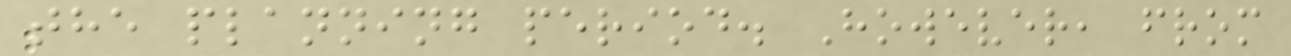the planning period. However, from
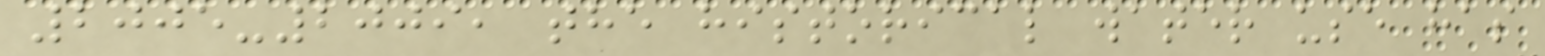2005-2009, the historical water use has
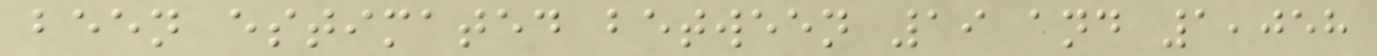been estimated between 19 and 1,058
